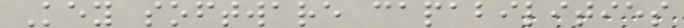Key software capabilities
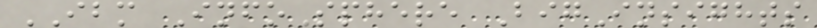IBM InfoSphere BigInsights
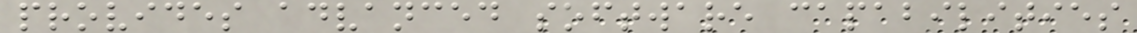provides advanced software capabilities
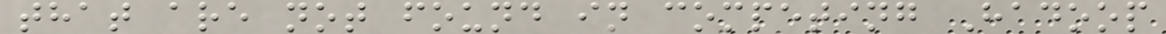that are not found in competing Hadoop
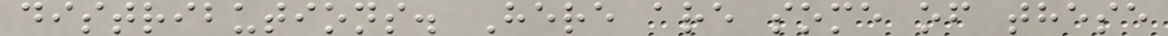distributions. Here are some of these
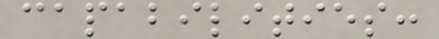capabilities:
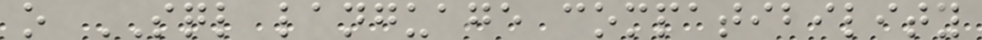o SQL language compatibility
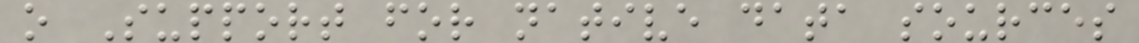o Support for native data sources
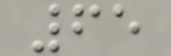65
